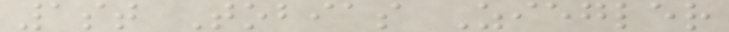1st Tobias Ziegler
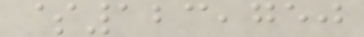$123,750
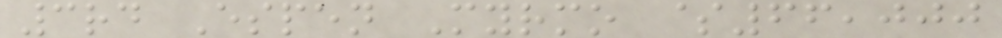3rd Espen Myrmo $66,000
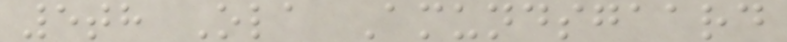5th Ola Amundsgaard
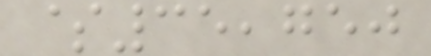$35,750
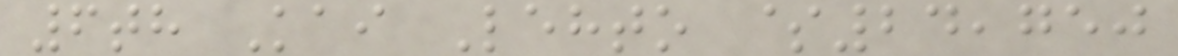6th Kai Lehto $24,750
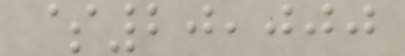$20,000
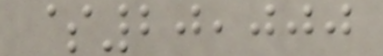$20,000
